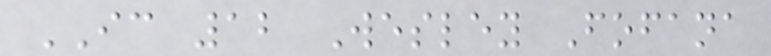IC 12 Wesley Fofana
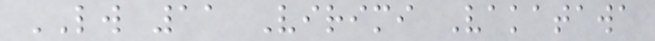LW 11 Virimi Vakatawa
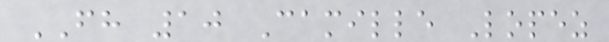FH 10 Camille Lopez
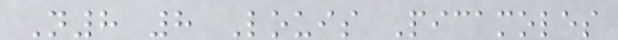N8 8 Louis Picamoles
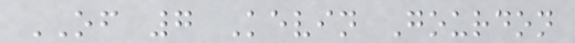OF 7 Kevin Gourdon
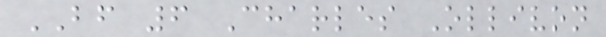BF 6 Charles Ollivon
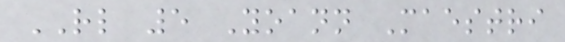RL 5 Yoann Maestri
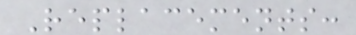Replacements:
